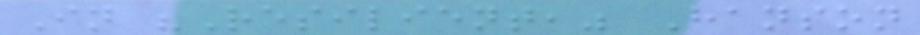In "Resilient," Hanson
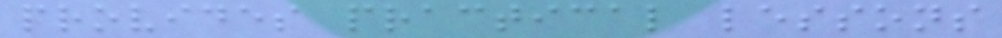provides practical lessons
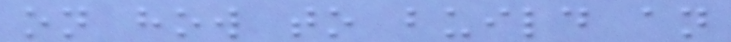on how to build an
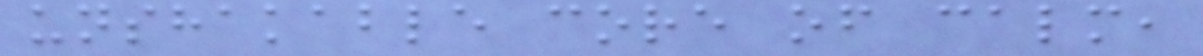unshakable core of calm,
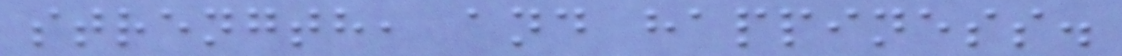strength, and happiness.
